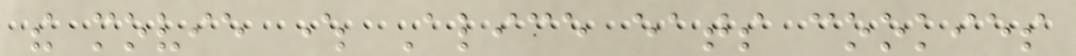the movie where Alice eats cookies
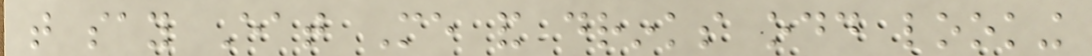that say Eat Me and drinks odd looking
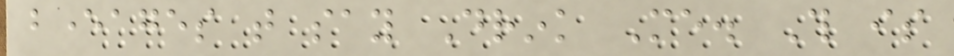beverages that say Drink Me. This is
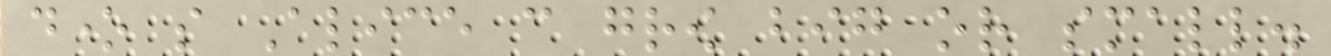done so Alice can grow big or small.
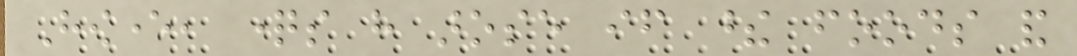However, questions have arose if these foods and
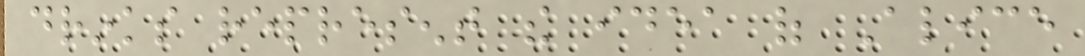drinks represent the idea of Alice
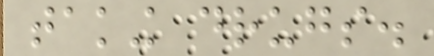taking drugs.
